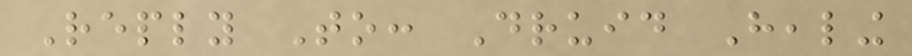Reply To: Druid Healing
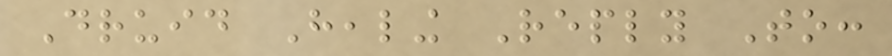Druid Healing Reply To:
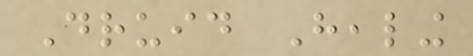Druid Healing
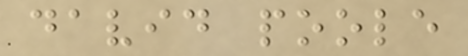david poole
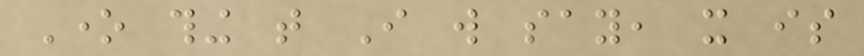One thing that I will say, it is
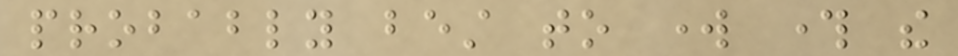probably best to work through the
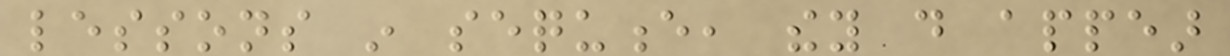lessons in sequence, they do appear
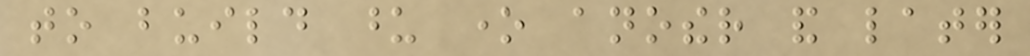to build upon one another and later
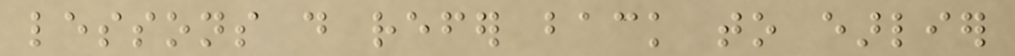lessons do refer back to earlier
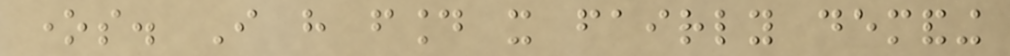ones. I have found it fairly demanding
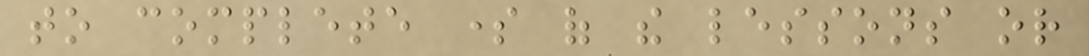to complete some of the lessons or
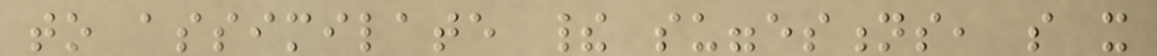to assimilate their suggestions, so it
